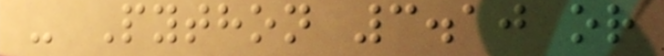- Python 3.10 or
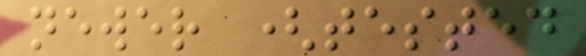newer (tested
